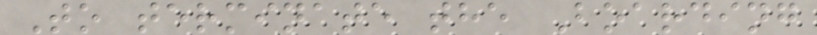To terminate the Boarding
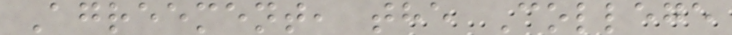Agreement, the College
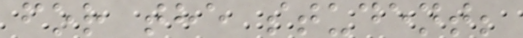for the student;
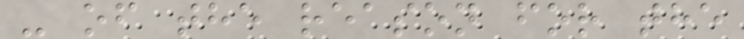- of the reason for the
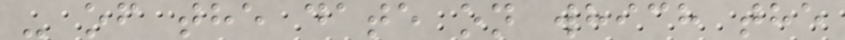- of the date on which the
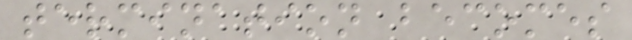termination becomes
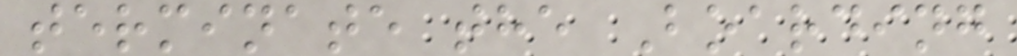terminate the Boarding
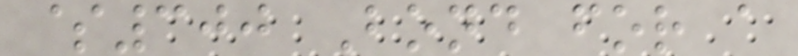$300 Bond for a
